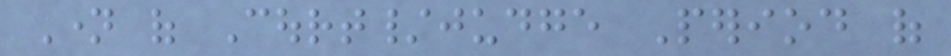Name of Court/judge Period of
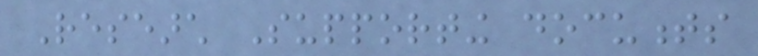Research Supporting documents
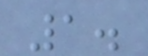1.
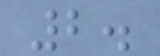2.
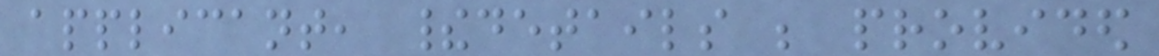applicant, theirdetails be provided
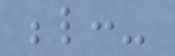below:-
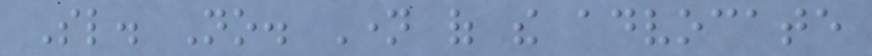Sl. No. Name of the advocate
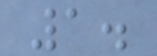1.
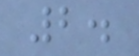2.
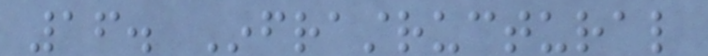16. Infrastructural
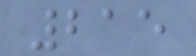215
